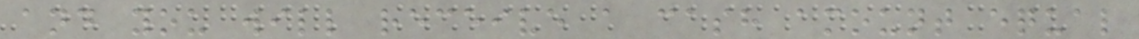and you will receive a cash amount equal
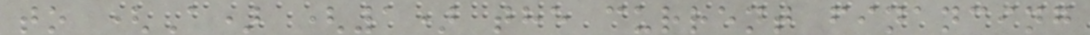to (A) (1) the current financing
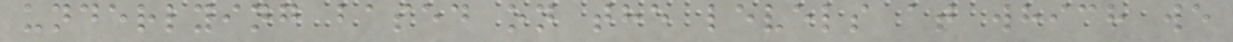underlying based on the levels at which we
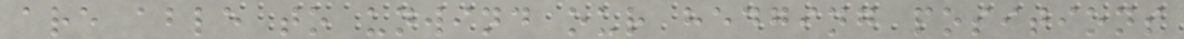are able to unwind our hedging positions
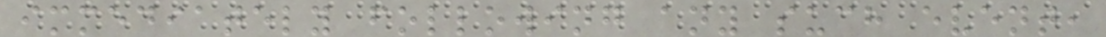immediately following any such event,
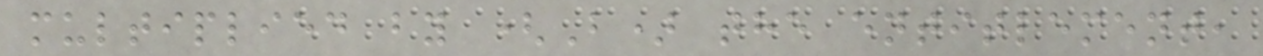multiplied by (B) the entitlement,
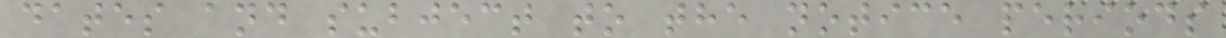dates and subject to the notice periods
